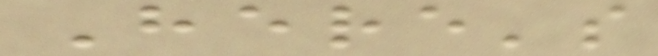Here's
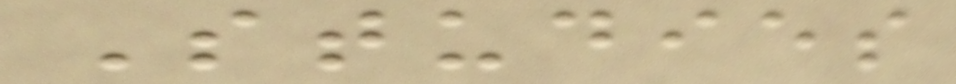Studies
